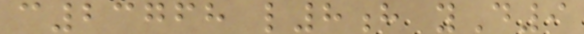c23768 l8h yD9
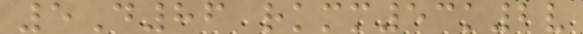5D86 rkmm53k2v
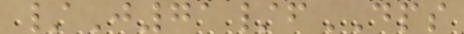/J71/fDPS
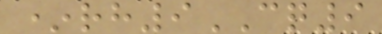*rh9CQ9
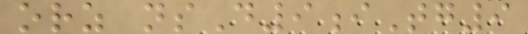orz nsD9iTg9
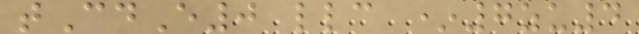tCdE0 llc *7zu4
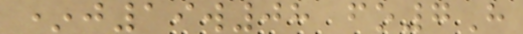*j19w08 fo7H
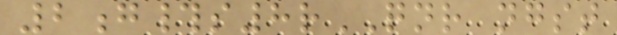2g#s8rQNR ngst
